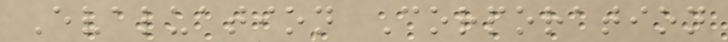Evaluation Corporation
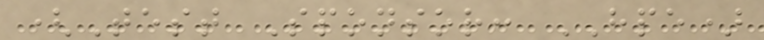(Test Sponsor: HPE)
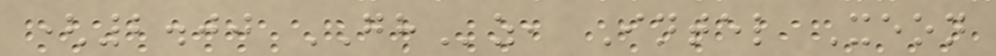(2.00 GHz, Intel Xeon
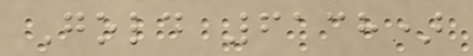Gold 6138)
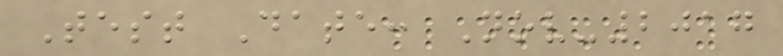Test Date: Nov-2017
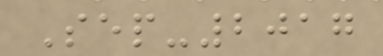Sep-2017
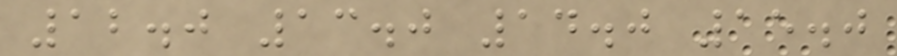12.0 13.0 14.0 15.0
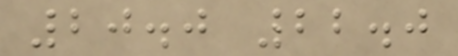20.0 22.0
